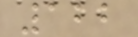122
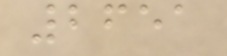2651
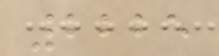2225
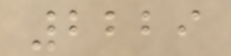2229
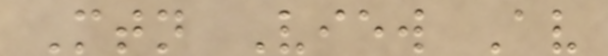Mtn View Av
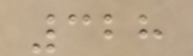328
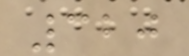320
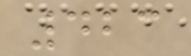423
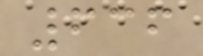636
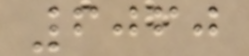6060
